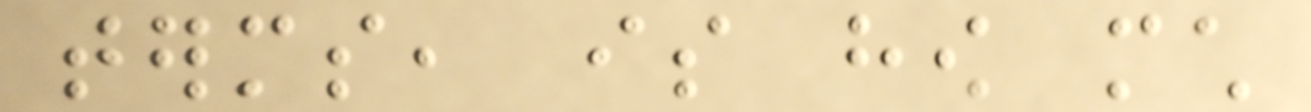terms, is how much
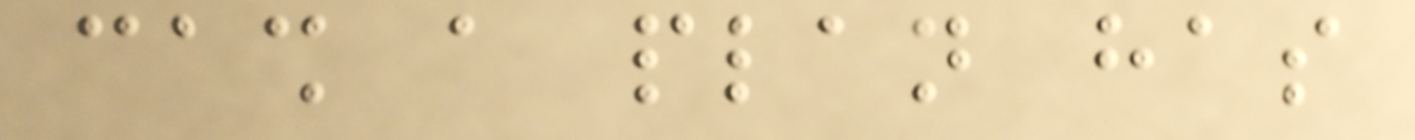cash a plan has
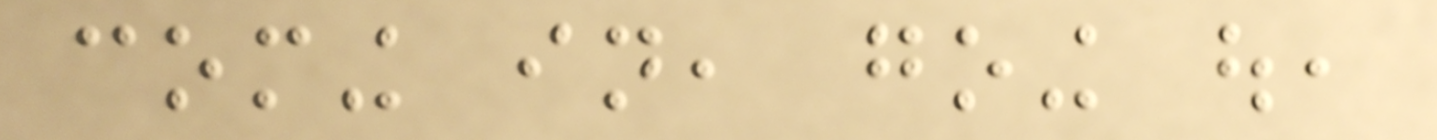coming in, going out,
